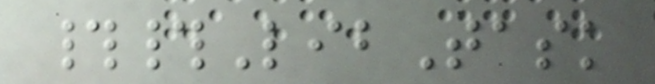##LibTask
